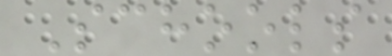Schools
